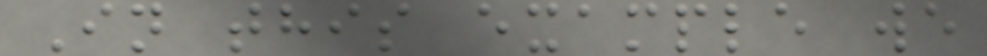In this example we
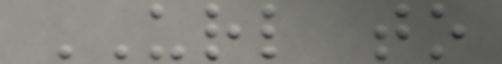URL to
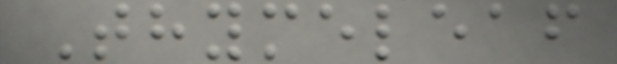Thymeleaf
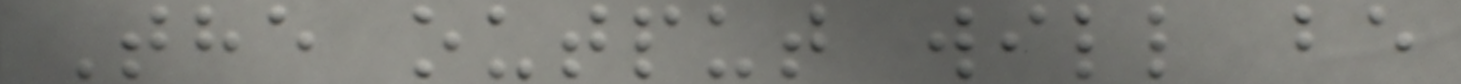The output will be
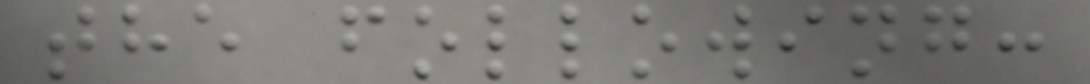the following:
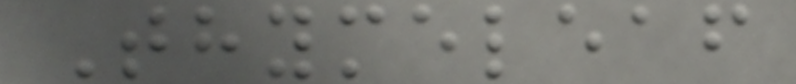Thymeleaf
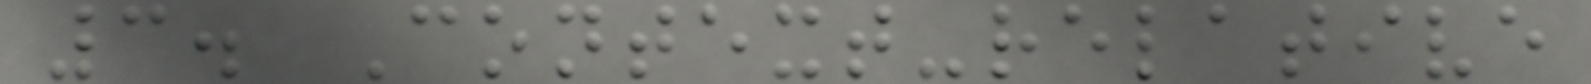3. Context-relative
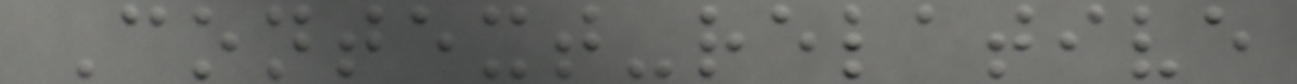Context-relative
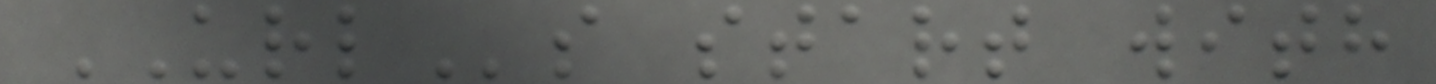URLs start with
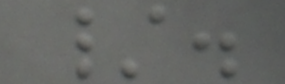/.
